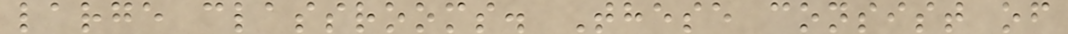large classrooms. These consist of
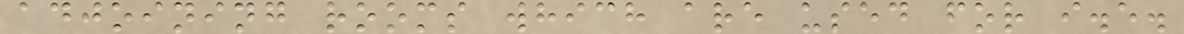adjoining rooms which are used for i.e.
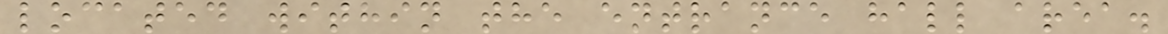located within the entrance hall area.
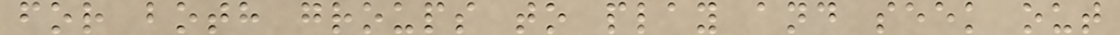for both groups to play and seek out
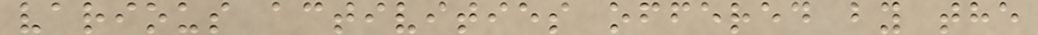various activities offered by the
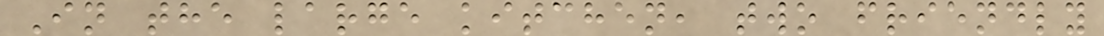In the large kitchen, two friendly
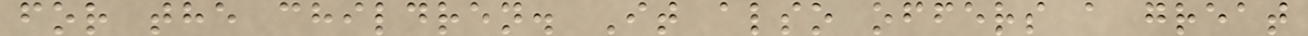for the children. It also offers a great
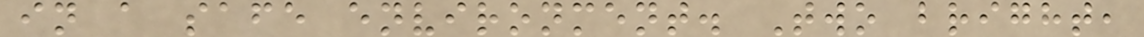in a safe environment. Two bright,
